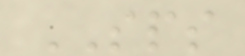SPS
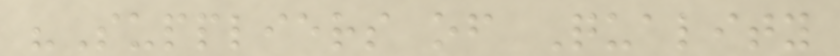"Suppliers of Quality
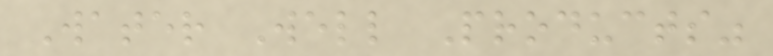Water Well Products"
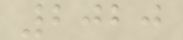2020
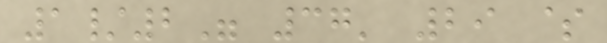1/2" 37' 29 $
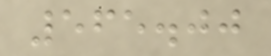565.00
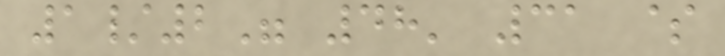1/2" 48' 31 $
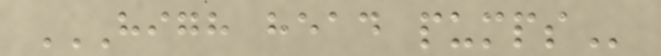HIGH HEAD PUMPS
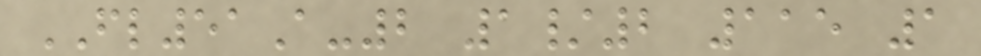FL51A-2 1/2 115 1
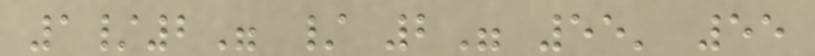1/2" / 2" 55' 55
